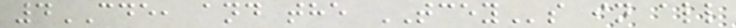4CDE, and the TCEYs in all
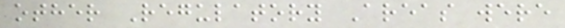other Regulatory Areas were
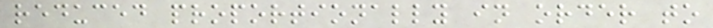reduced proportionally in order to
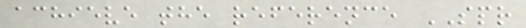achieve the reference SPR
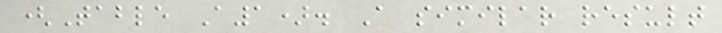(Table A1). A similar result
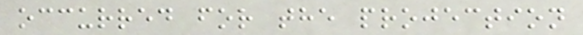occurred for the projection
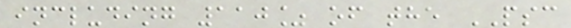including 110% of the PSC
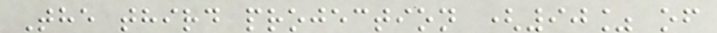The third projection (90% of
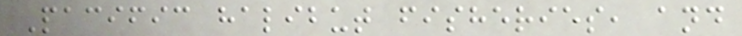Pacific halibut fisheries, and
